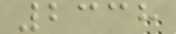2338
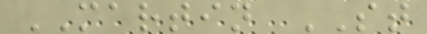MARTIN ST
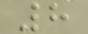8
